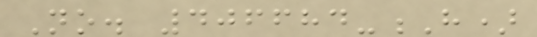No. 406684-H)
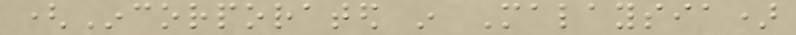(Incorporated in Malaysia)
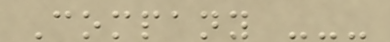Company ---
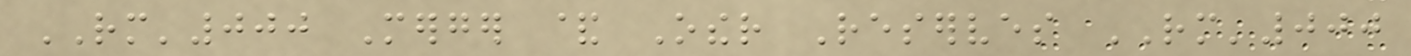RM'000 Merger & Other Reserves RM'000
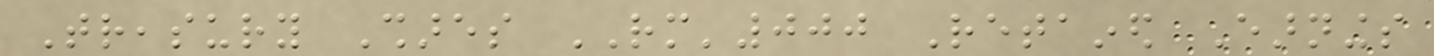Treasury Shares RM'000 Retained Earnings
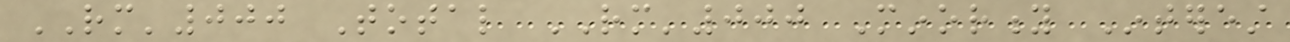RM'000 Total RM'000 Minority Interest
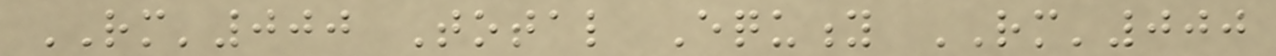RM'000 Total Equity RM'000
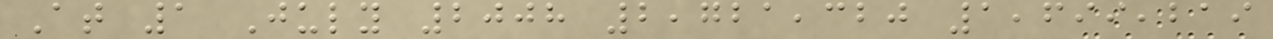At 1 July 2008 2,721,320 1,699,219
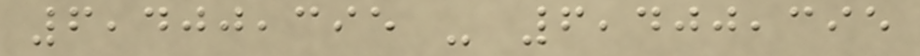6,400,395 - 6,400,395
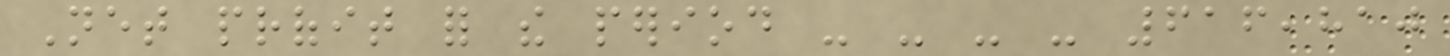Net profit for the period - - - - 616,810
